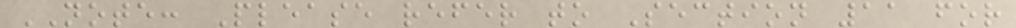NOTE: Please refer to Section 11 for
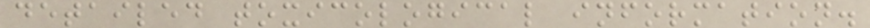detailed toxicological information.
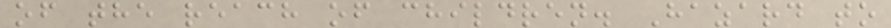of the reach of children. Hazard to
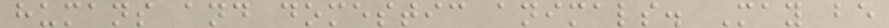humans and domestic animals. May be
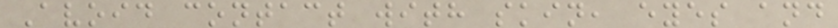Avoid contact with skin, eyes and
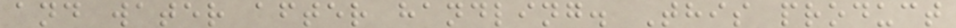and water after handling. This product
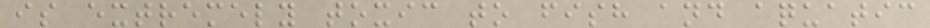is extremely toxic to fish and aquatic
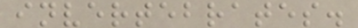invertebrates.
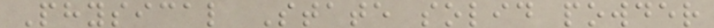Physical State solid powder
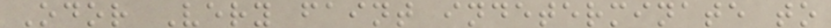Odor Very faint indeterminate to
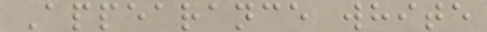Appearance white
